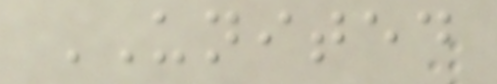UNITED
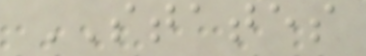STATES
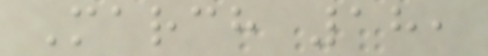March 18,
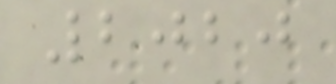2020
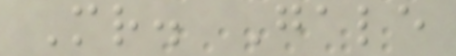Mr. Gale
